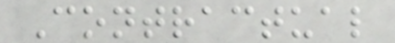Contractual
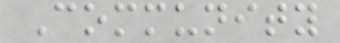Community
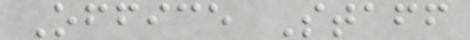Office Staff
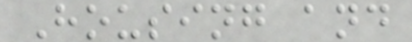Housing and
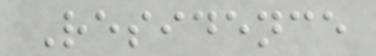Residence
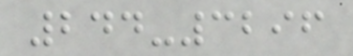244-3296
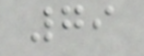79
